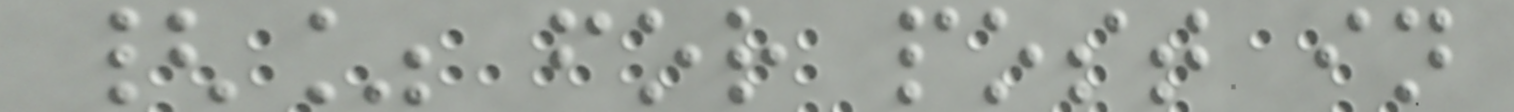{% for post in
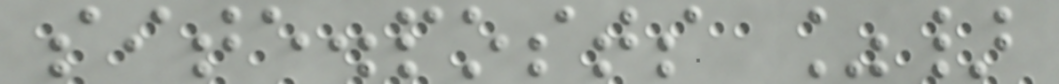site.posts %}
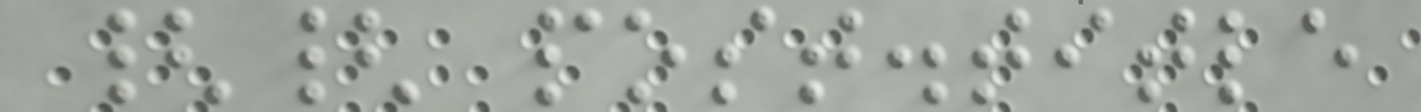{{ post.title
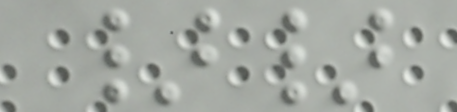}}
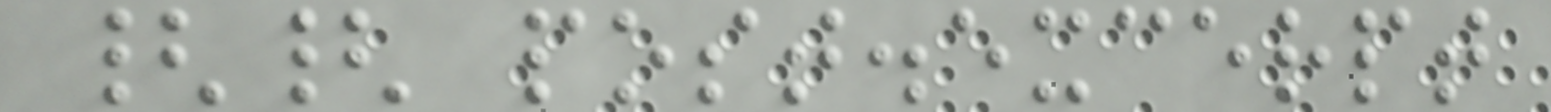{{ post.excerpt
